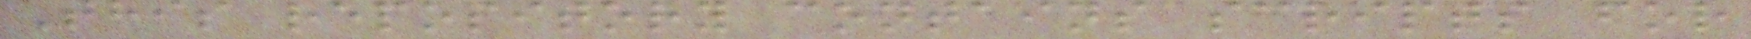This repository contains scripts for
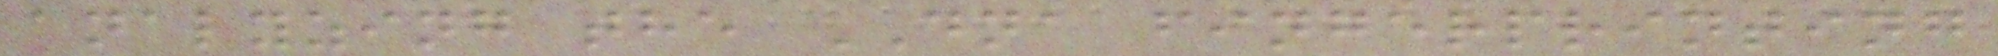analyzing the DNA fingerprinting
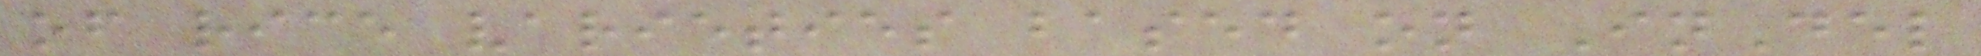of rice varieties based on InDel
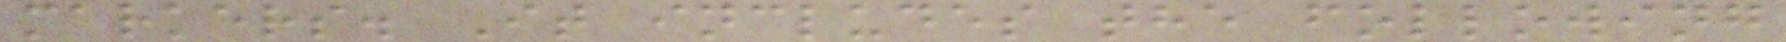markers. It includes the following
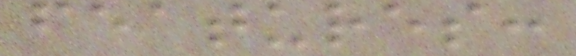features:
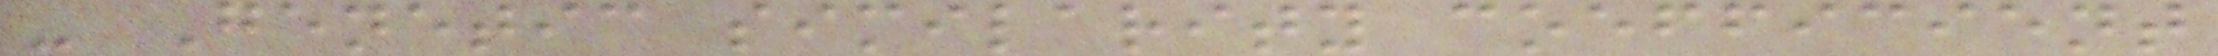- Genetic similarity coefficient
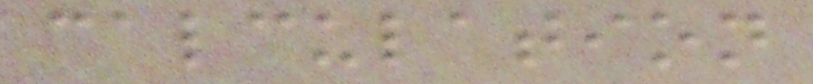calculation
